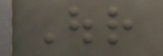Our
